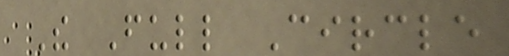The Full Circle
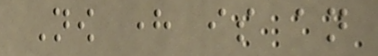Now here is an
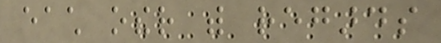each other with regards
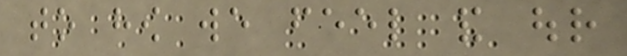to how we feel and our
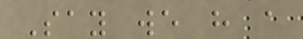Say we have a
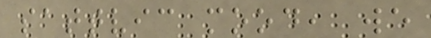sattvic mood, we
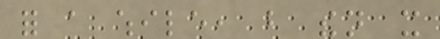for a while, but then it
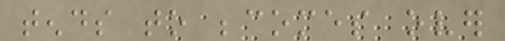tends to becomes over
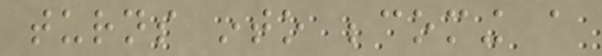turns into becoming a
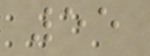55
